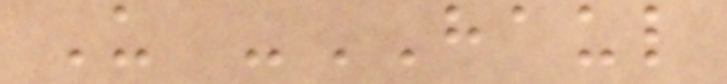U -HAUL
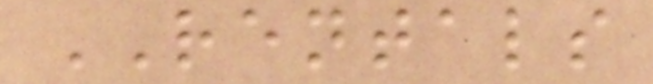RENTALS
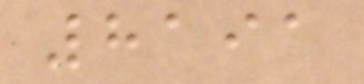8191
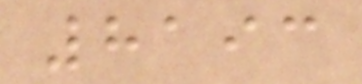8193
